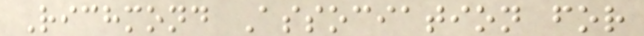Richmond Association for
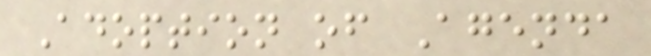Adoption of Agenda
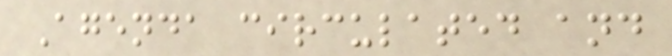Agenda circulated and
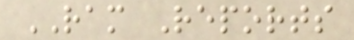RAM Reports
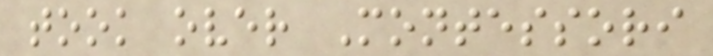took over Montessori
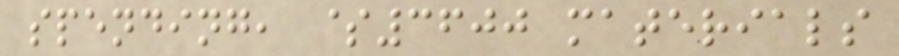spending, $3600 materials
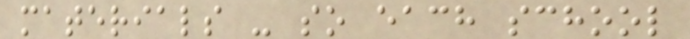materials - so each school
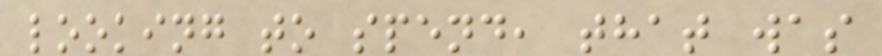looking to spend, that was
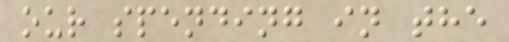our spending in the
